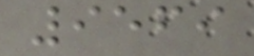9569
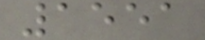1551
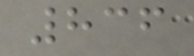836
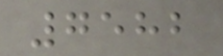7582
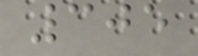305
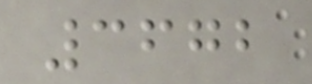3672
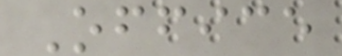Office
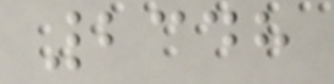2348
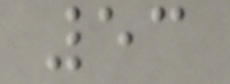53
